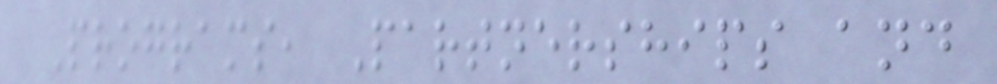Programs, Partnerships and
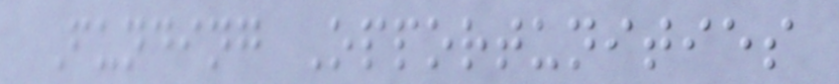Funding Opportunities
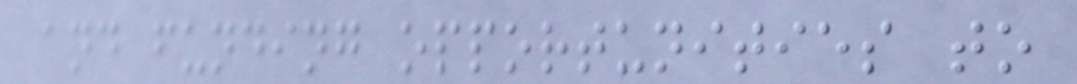and funding opportunities to
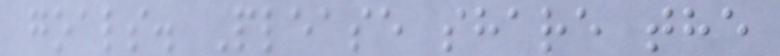goals. Please share the
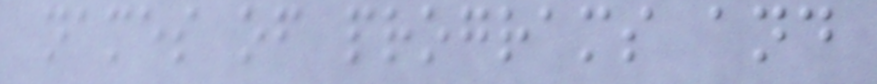names of programs and
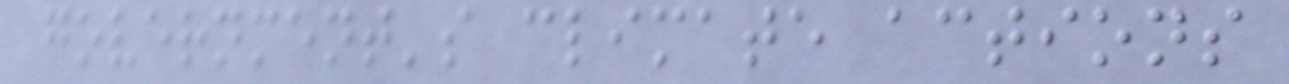government's climate actions
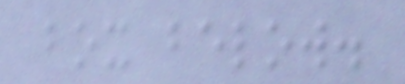box below.
